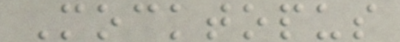Mocktopus
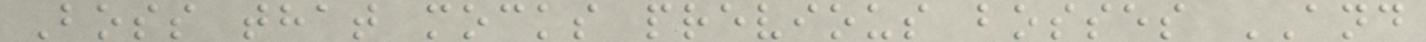Boss that mocks previous bosses AND
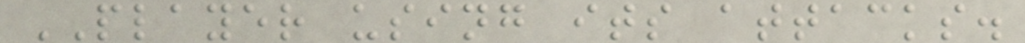PLAYER using its attacks.
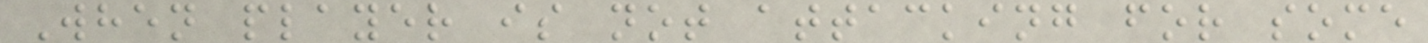When player is not attacking for some
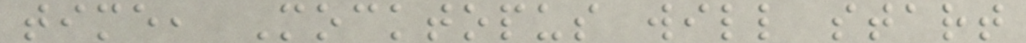time, Mocktopus will start
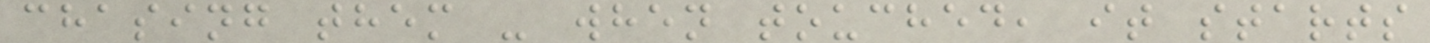chasing them - when touched, it starts
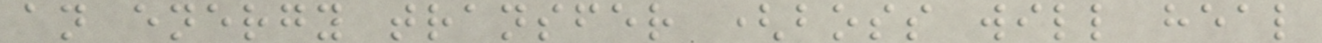an energy transfer (boss will heal
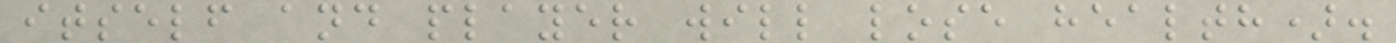itself and player will lose health).
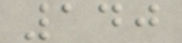140
